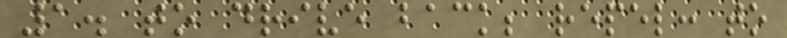1. to drive back; repel: to
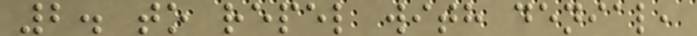2. to repel with denial,
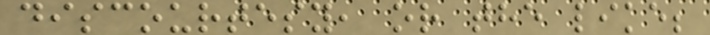discourtesy, or the like;
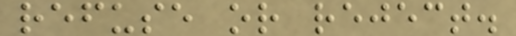refuse or reject.
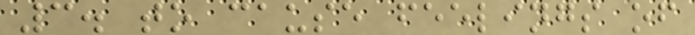3. to cause feelings of
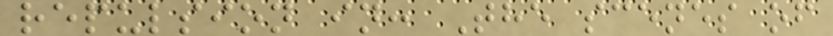repulsion in: The scenes of
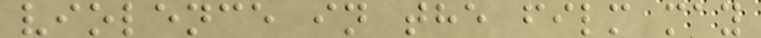violence in the film may
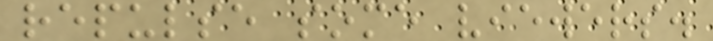repulse some viewers.
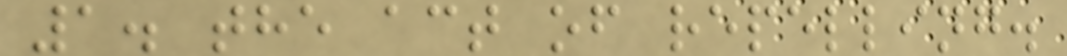1. the act of repelling.
